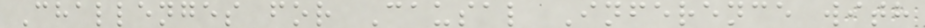Challenges for Causal Inference with
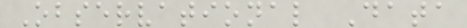Observational Data
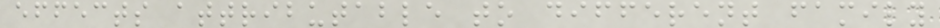effects attributable to different family
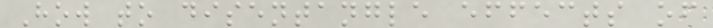How to disentangle effects of
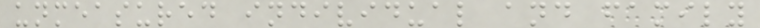unmeasured individual and family
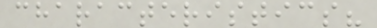characteristics?
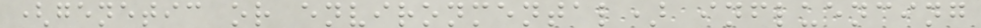(genetic or environmental) influencing
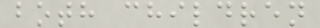both children
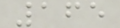165
